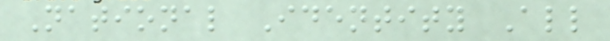National Identity All
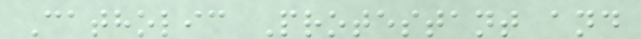Catholic Protestant and
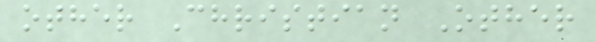other Christian Other
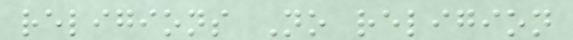religions No religion
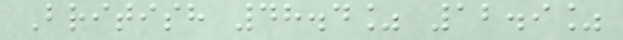British 48.4% 12.9%
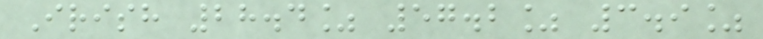Irish 28.4% 57.2% 3.9%
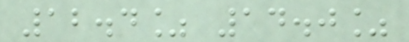12.4% 14.0%
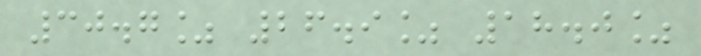30.7% 26.9% 18.0%
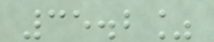35.2%
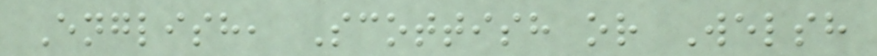English, Scottish or Welsh
